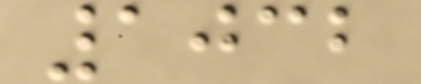1032
